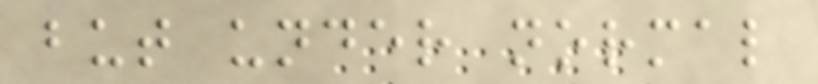but under normal
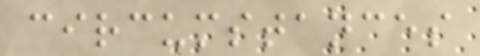circumstances
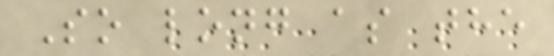So long as the
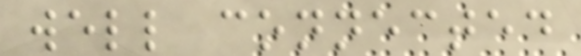well connected
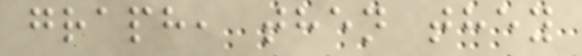graph, then they
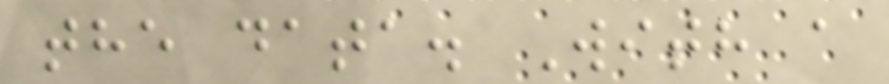the data. With a
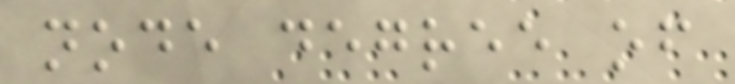node degree of
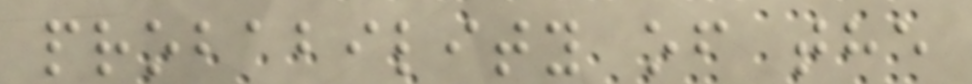probability of the
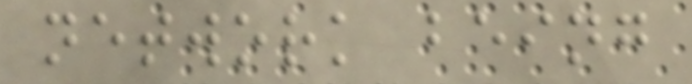network being
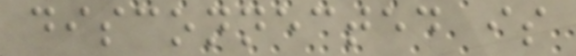disconnected is
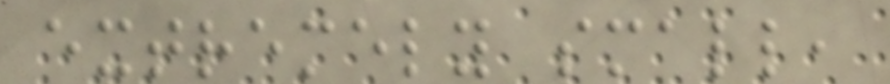extremely small,
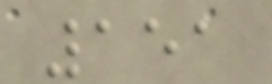151
